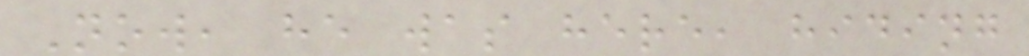Now, he was here, hiding
